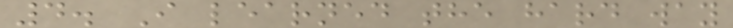4. I learned the hard way
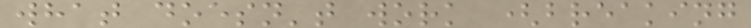what doesn't work (breaking
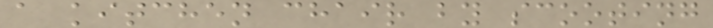a kitchen chair by scooting
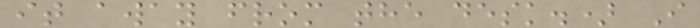it away from the desk.) I
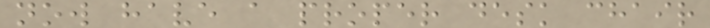now have a proper desk chair
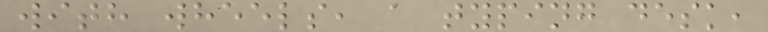with wheels, a typing desk,
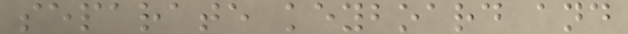separate keyboard and
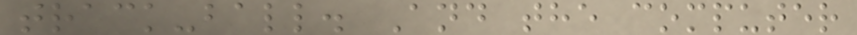track-ball. And the computer
